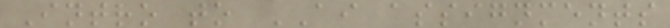Intro to AI assignments
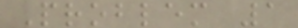Problem 1
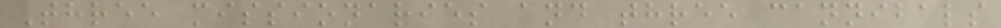Three missionaries and three cannibals
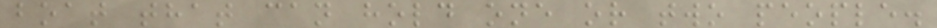boat that can hold one or two people.
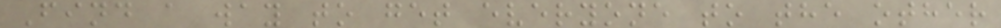Find a way to get everyone to the other
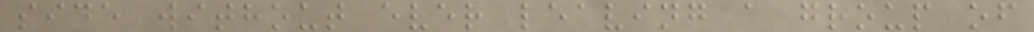side without ever leaving a group of
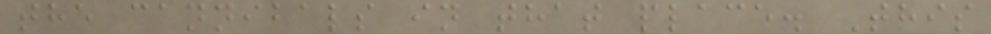the cannibals in that place. This
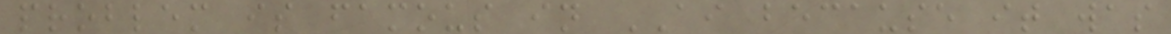problem is famous in AI because it was
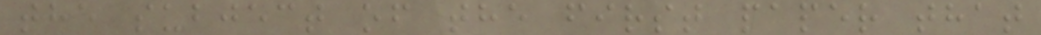the subject of the first paper that
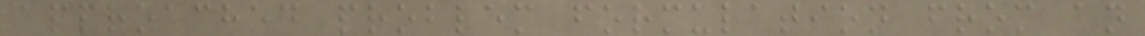approached problem formulation from an
